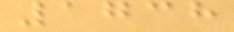1738
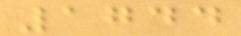1744
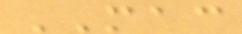MAC
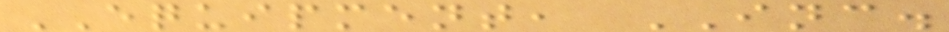EQUIPMENT, INC.
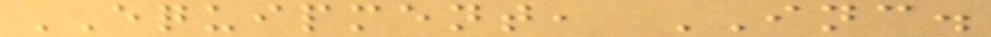EQUIPMENT, INC.
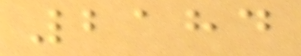2184
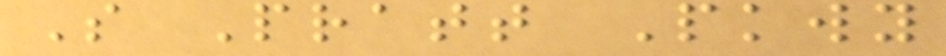S Pratt Pkwy
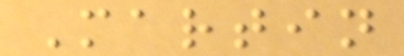Martin
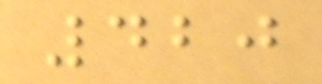420
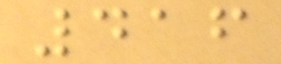416
